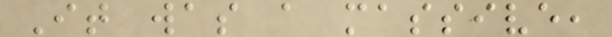It was a massive,
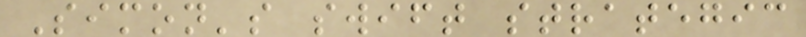Simon's swift strategic
